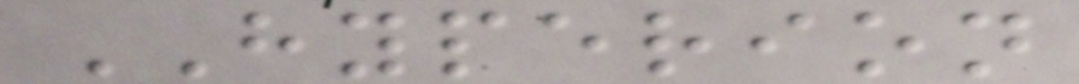HYPERION
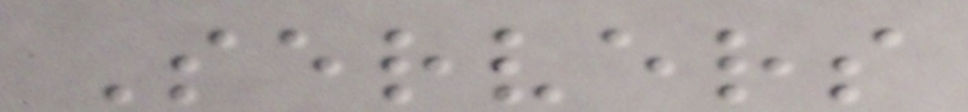Servers
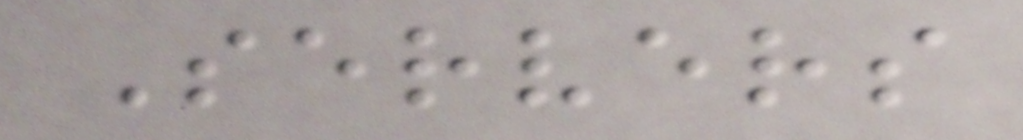Servers
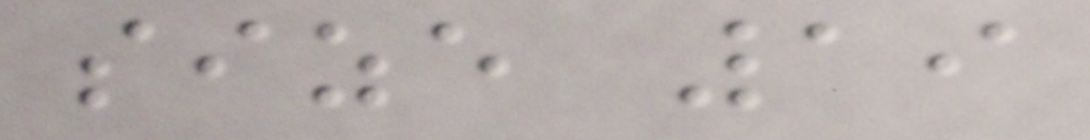size 19
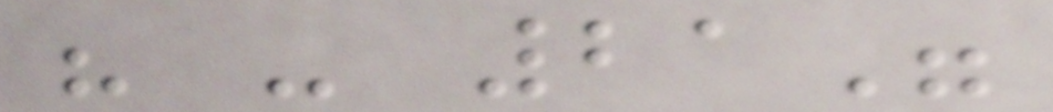" - 21"
